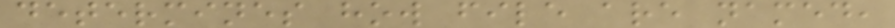determines how file are named,
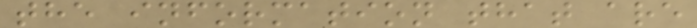the information that are
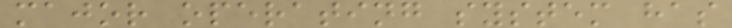major operating system has
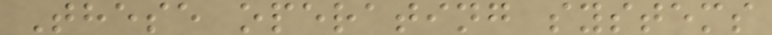These operating systems
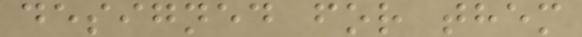designed for them
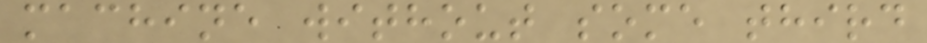machine without some third
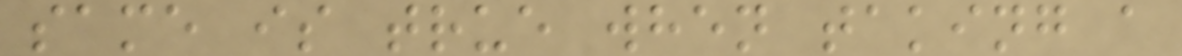same is true when taking a
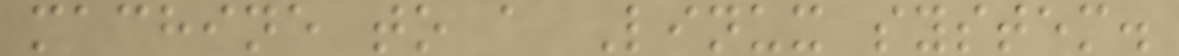machine to a Linux system.
